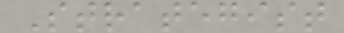Strategist
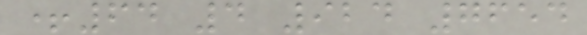+64 4 924 7654
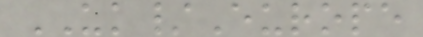UK/Europe
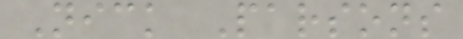Nick Parsons
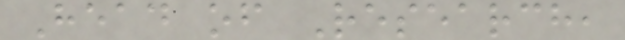Head of Research,
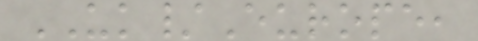UK/Europe,
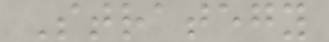Strategy
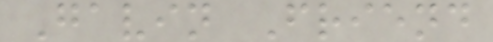Gavin Friend
